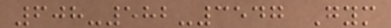608-582-3547 Gym
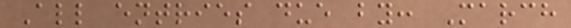All entries due by: March
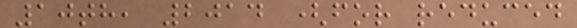10th, 2014 (for reduced
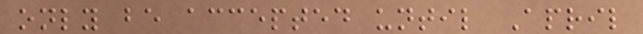only be accepted until April
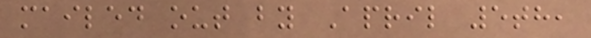mailed out by April 5th,
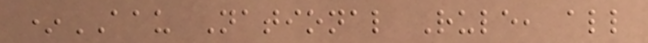*AAU National Rule, all
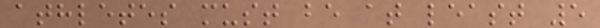athletes must be at least 5
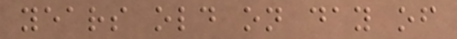years old on day of
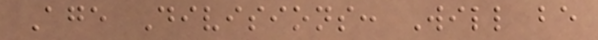Age Divisions: Will be
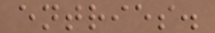entries.
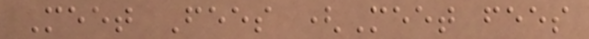Meet Fees (Meet fees
